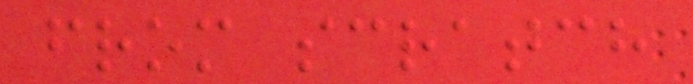from scratch
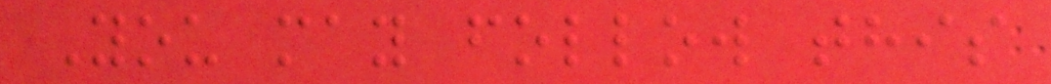You may follow this
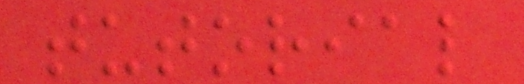tutorial
